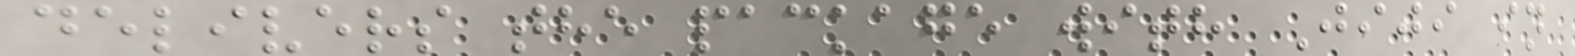delivers the package with Jiji in
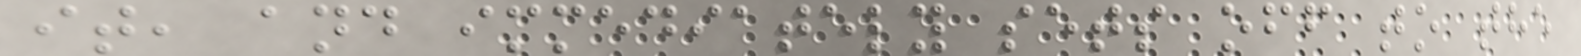it, and immediately sets off to the
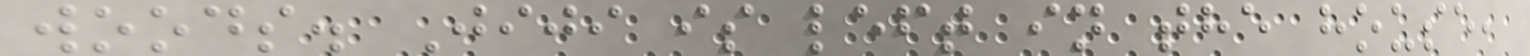woods. Jiji is left in the house,
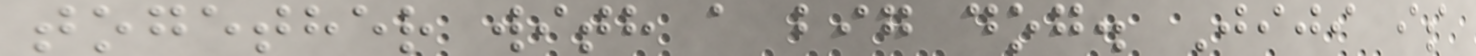together with a big dog. Jiji is
